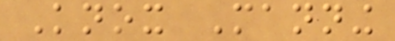Knox Manning
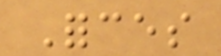Forces
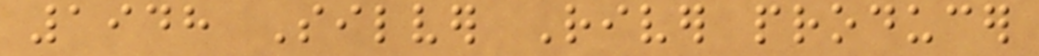1948 Silver River producer
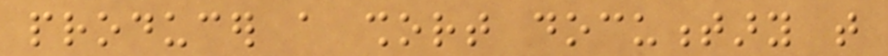producer a short documentary that
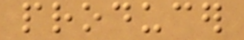producer
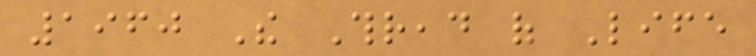1960 The Thread of Life
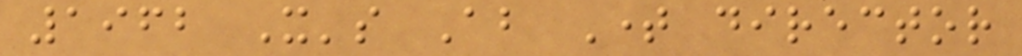1962 It's About Time director
